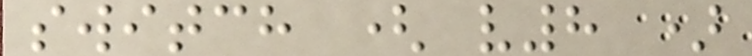switch ( v8 )
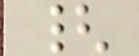{
